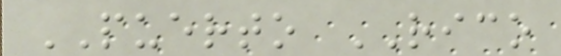PUERTO RICO
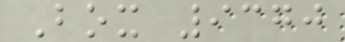Box 9370
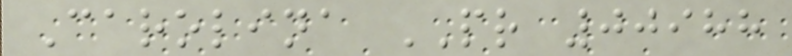Carolina PR 00988
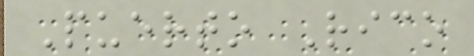Puerto Rico
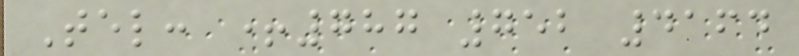Tel: +787 752 4164
